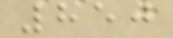850
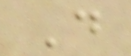D
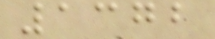1372
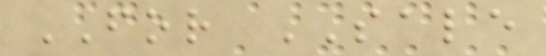FOR SALE
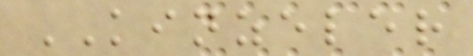KINZELER
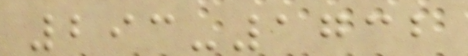293-1732
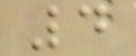4
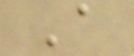A
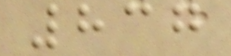837
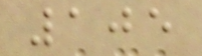105
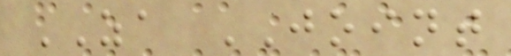ZA JOINT
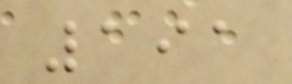191
